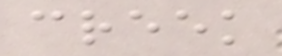creek
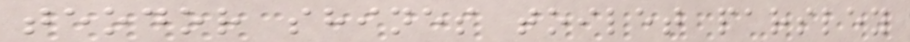teodor shines toilet parsley
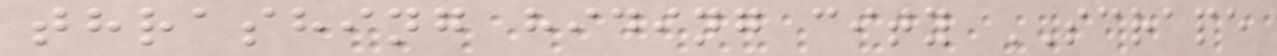thrashing hiding city SCRAPE
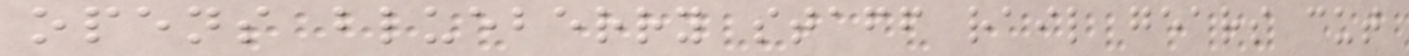opens blueberry staff rail gears cut
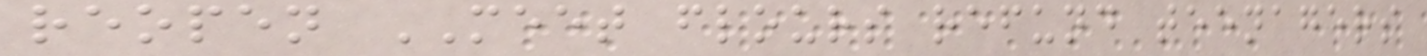reopen MEET flours refund teenagers
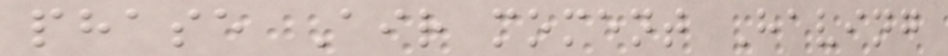phase Air moment Having
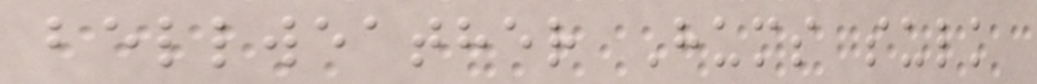bellweather Hums sulk
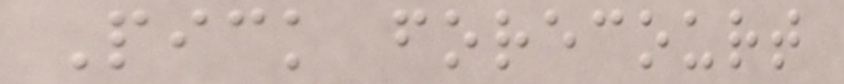Pick forecourt
